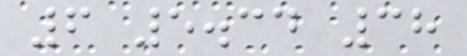6 5.34 38
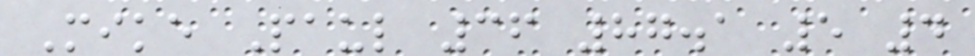Mike Paul 36 87.1 5 4
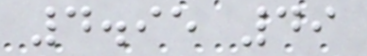4.95 49
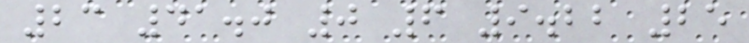23 41.0 0 6 9.22 25
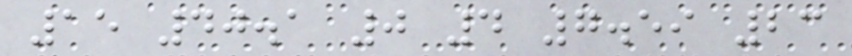15 40.1 0 4 7.59 23
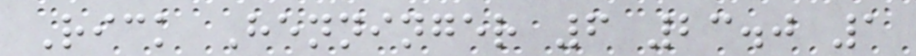Rick Henninger 6 23.0 1
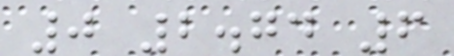0 2.74 6
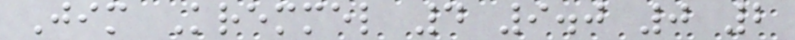Jim Kremmel 4 9.0 0 2
